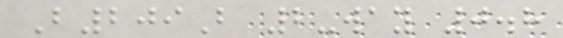B209B 2-way 0.8
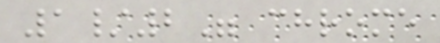1/2" chrome
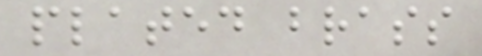plated brass
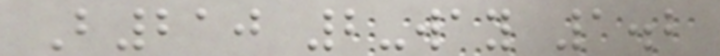B210 2-way 1.2
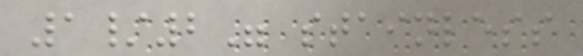1/2" stainless
